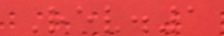Rev.1
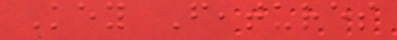Key Features
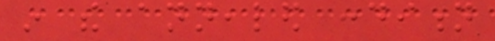in the annealed condition
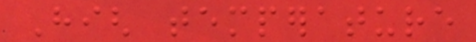High temperature
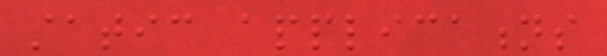static applications
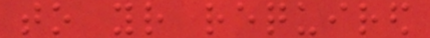to your required
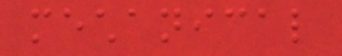mechanical
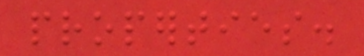properties.
